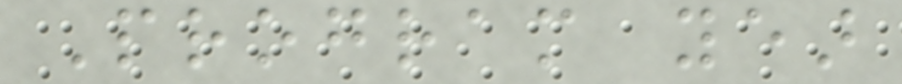Program year
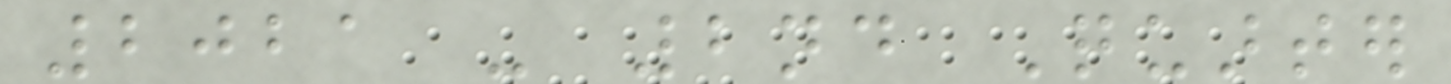2021 - 2nd Quarter
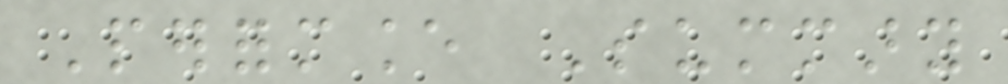Performance Summary
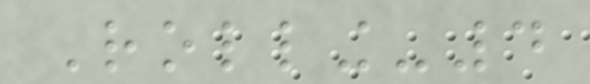Rolling-4
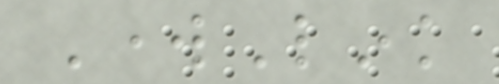WorkLink
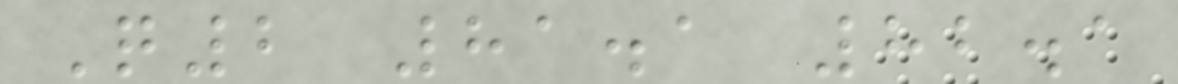Q2 81.1 82.1
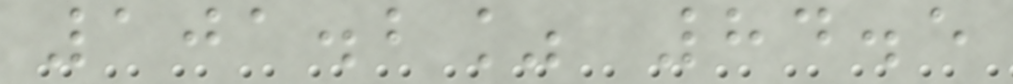101.2% 84.5
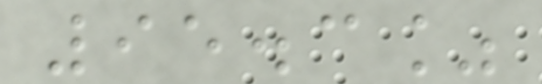95.3%
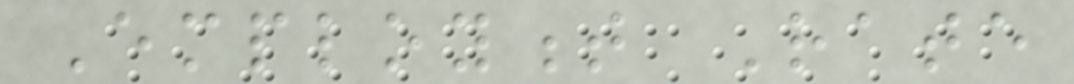Employment Rate
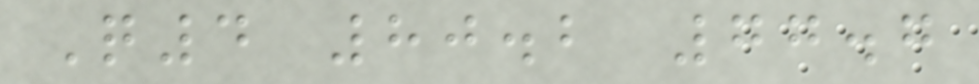Q4 80.2 77.7
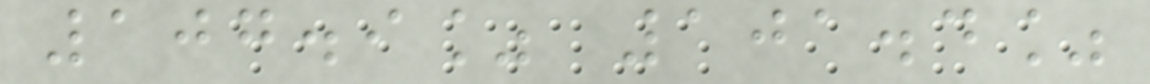107.9% 101.4%
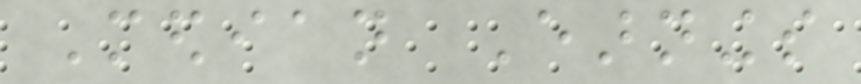Median Earnings
